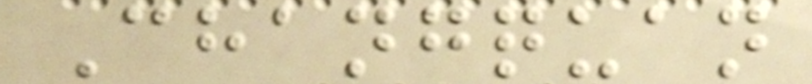Changquan
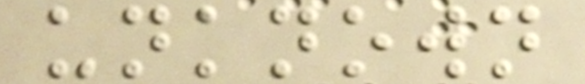unknown
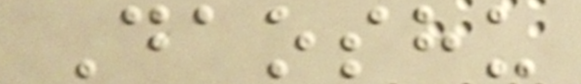Daoshu
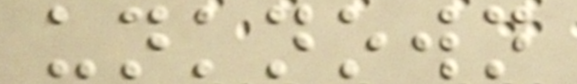unknown
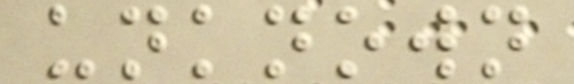unknown
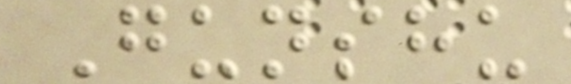Gunshu
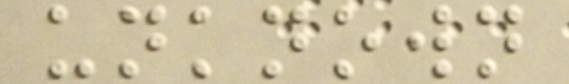unknown
